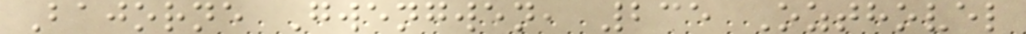Bajorne Gwengwen, 235 Ozthovel
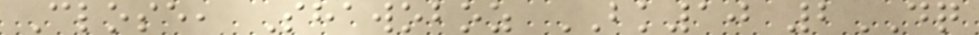Close, Shawoboz BK10 2DQ
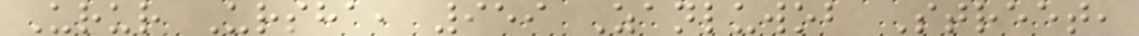Urur Ursha, 959 Zanluwob Street,
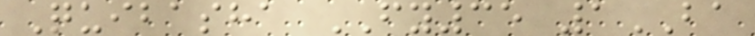Quibasha FY35 1BA
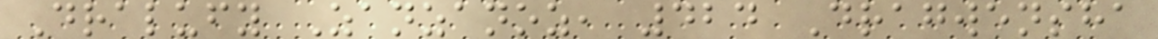Dralufy Zanzanoz, 424 Dragwensha
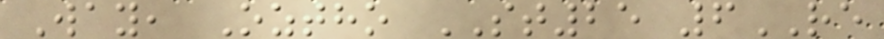Way, Oztho ST25 6RE
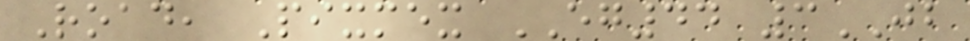Road, Pixmex EG44 3JB
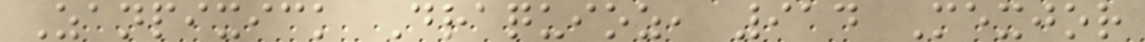Zanpixick Draquioz, 914 Mexjor
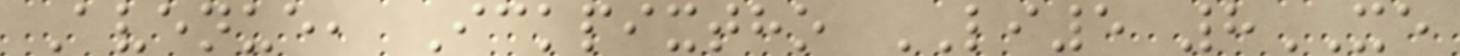Avenue, Ickpixtho LI5 8XE
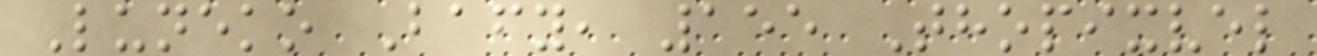Luneko Bafy, 155 Thopixvel
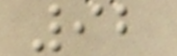92
